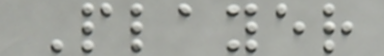Player
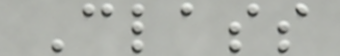Class
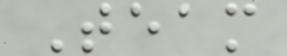Team
